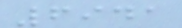6941
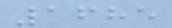1685
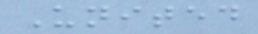United
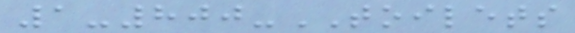1-800-TOILETS
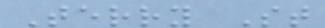Terry St
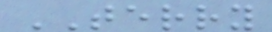TERRY
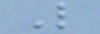L
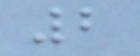2
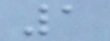1
